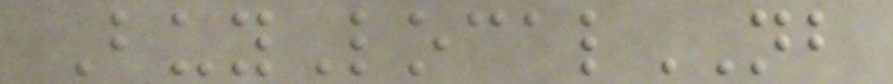BuyLocalNB
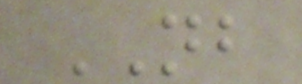NB
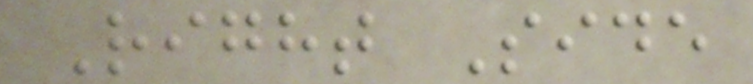Right Side
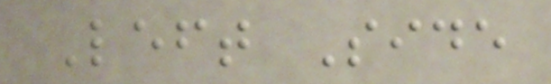Left Side
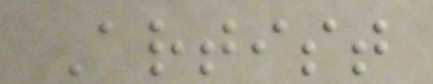Artist
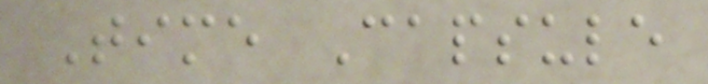Time Capsule
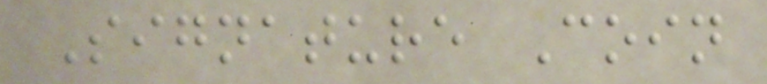Signature Coin
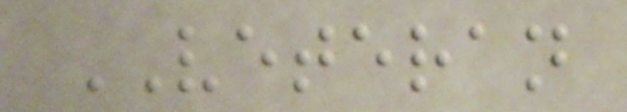VETERAN
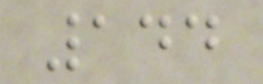144
